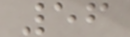56
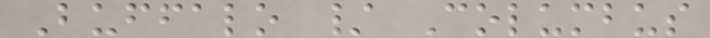Buffalo / Columbus
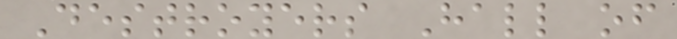Destroyers Hall of
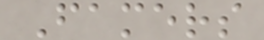Famers
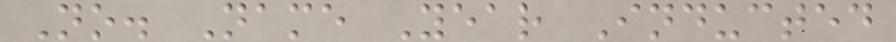No. Name Year Inducted
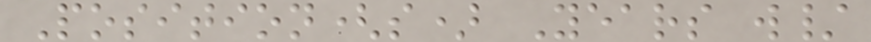Position(s) Years w/
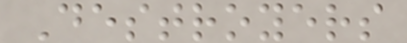Destroyers
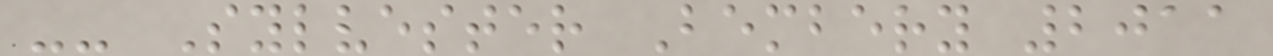-- Sylvester Bembery 2011
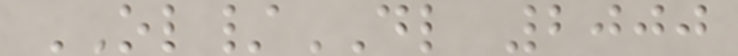OL/DL 2000
